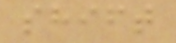shift
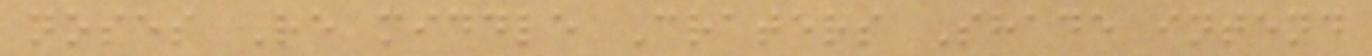noses Re middle Craters Shade intend
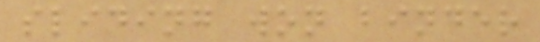sliding won binder
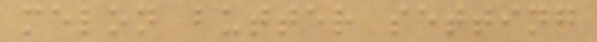melon butter setting
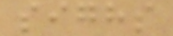sighs
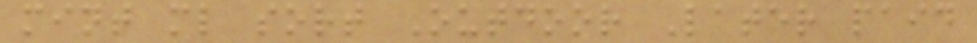mint ml sort Outdoor Later paid
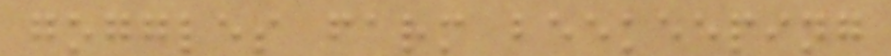goggles farm beekeeping
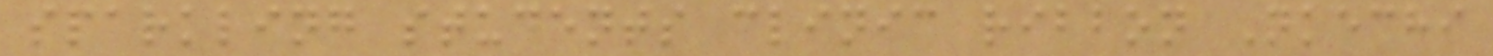sparkling students clinic ribbon Nkechi
